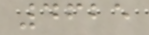4625
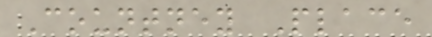Countney Place
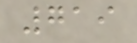719
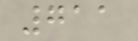711
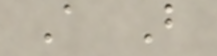A B
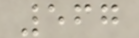567
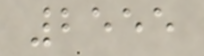2555
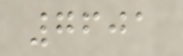7601
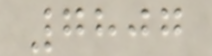7807
